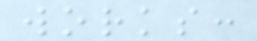works:
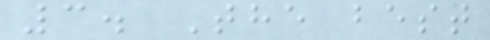3. The best
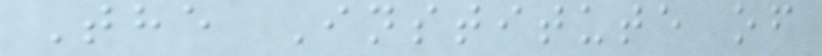The Institute of
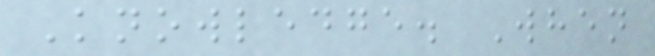Knowledge. When
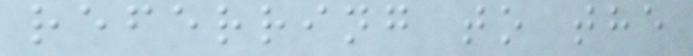referring to the
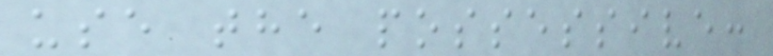use the possessive:
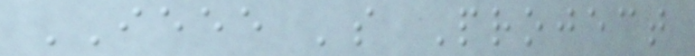IEEE 's Project
